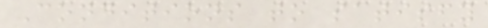Conditions to satisfy
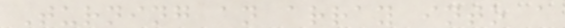Turning an array into a
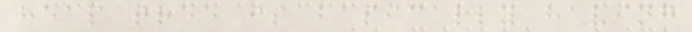heap tree is basically having
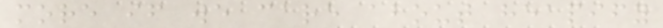more if we care about heapify
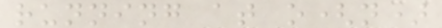running at o(n)
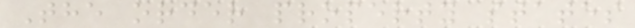The order property states
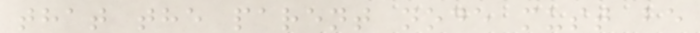that the parent node must be
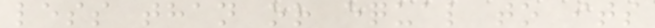less than or equal to its
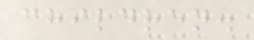children.
